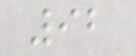92
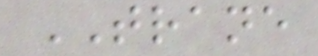TRANE
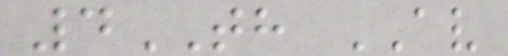4TH AV
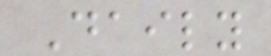Daily
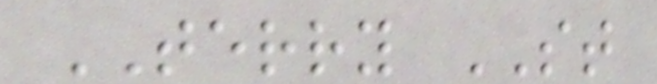TERRY ST
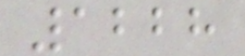1228
